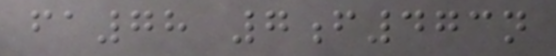fa78 7f473n
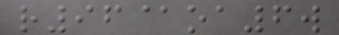r96@oa6w
